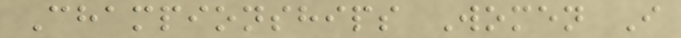Championships Women I
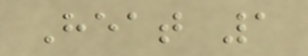Heat 1
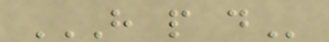H P D
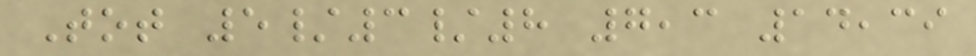Tot 5/3/8 7,3 14,39
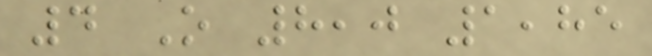4 O 8,0 1,85
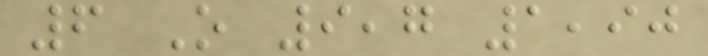6 O 9,7 1,90
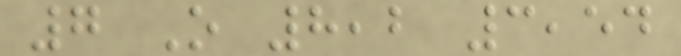7 O 8,2 3,54
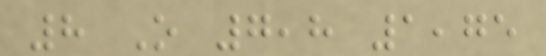8 O 7,8 1,75
